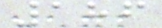186
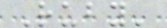Ruby'
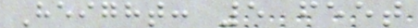Height: 5 feet
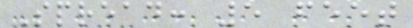Spread: 5 feet
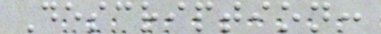Description:
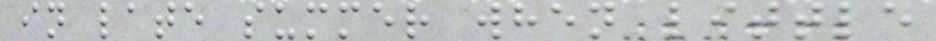in late summer when little
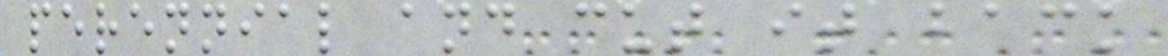perennial and cut it back
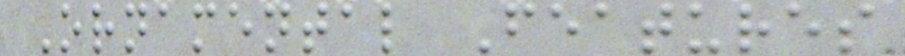Ornamental Features
